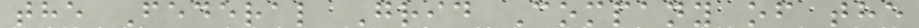the Federal Grid Company of the
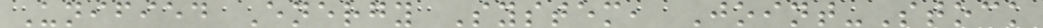Unified Energy System, Joint-Stock
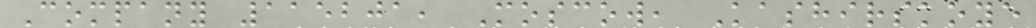Company 115201, Moscow, Kashirskoye
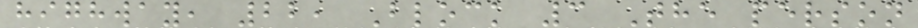highway, 22, Block 3 The person
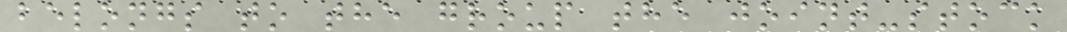belongs to the group the joint-stock
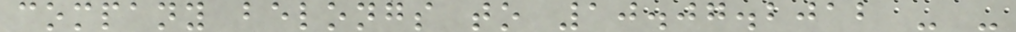company belongs to 10.07.2012 - -
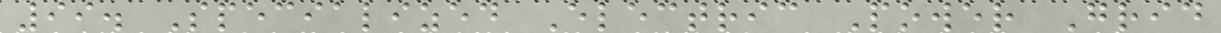99. Specialized Electric Power Grid
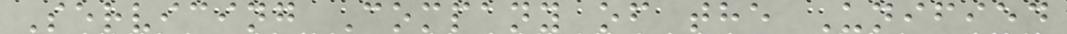Servicing Company of the Unified
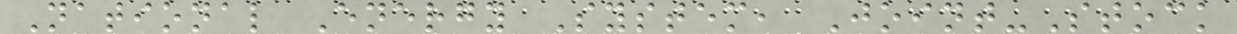National Energy System, Joint-Stock
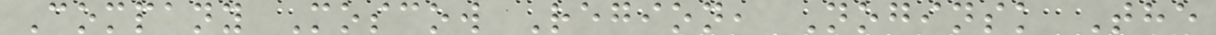Company Moscow Region, Noginsk The
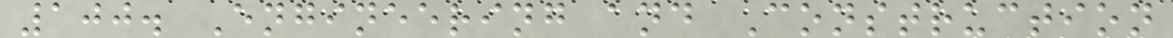100. Engineering and Construction
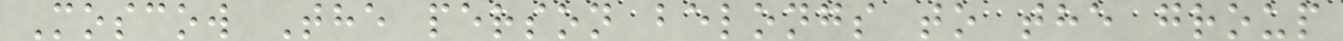Moscow The person belongs to the group
